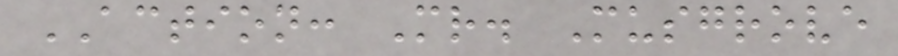ACTION: Mr. Musgrove
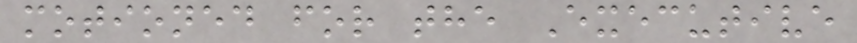motioned for the Executive
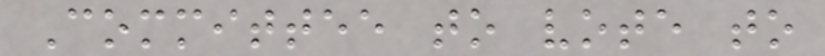Committee to vote to
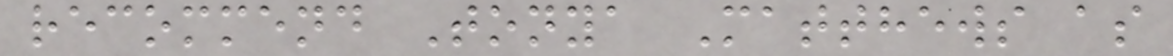recommend Tonya Matthews as
